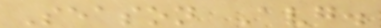Season Avg.
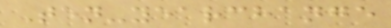Ten-yearchange
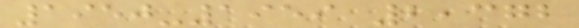1950-1959 2,372
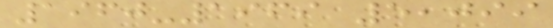1960-1969 5,099
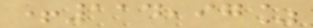+114,97%
